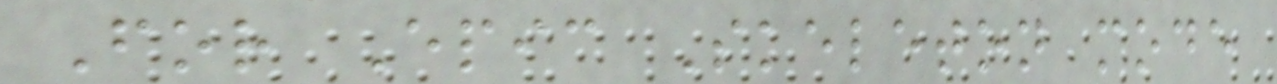For Epic Skeleton mode
